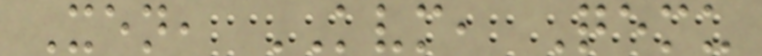Xen, KVM, Qemu
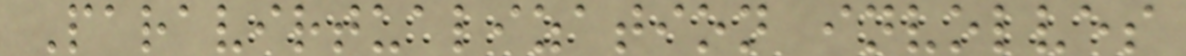Paravirtualization involves
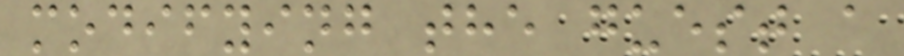modifying the guest a
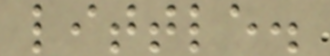little.
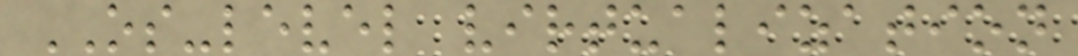OS-level virtualization
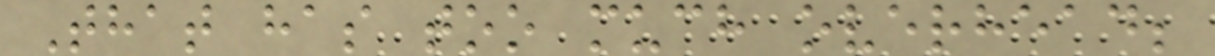That has too much overhead;
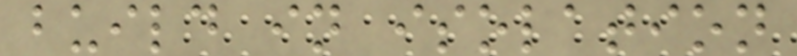build in isolation
